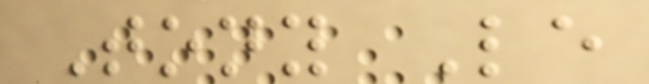Tony Le
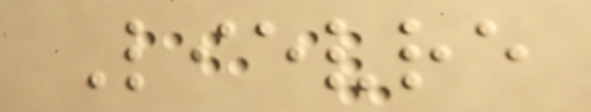Lievre
